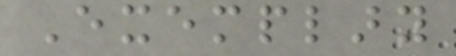Exemplary
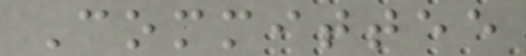Committee
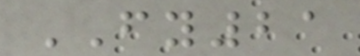FY21
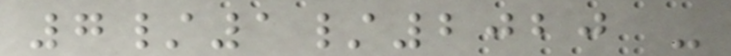7/1/2020 -
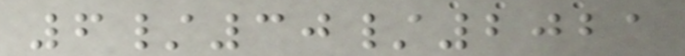6/30/2021
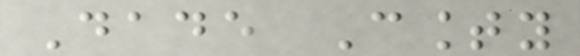Dade County
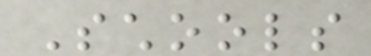Schools
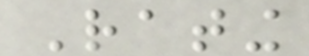Rating
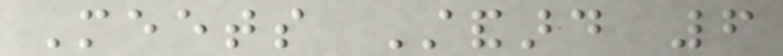Meets Standard 6
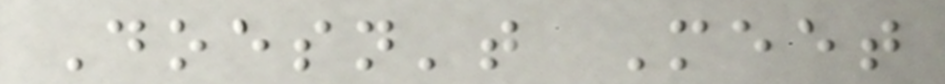Doesn't Meet
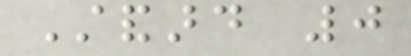Standard 0
